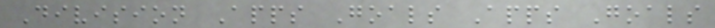Division Apps Goals Apps Goals
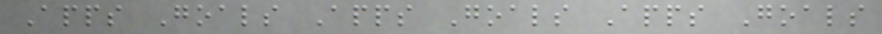Apps Goals Apps Goals Apps Goals
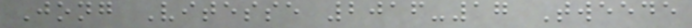Jong Vitesse 2016-17 Tweede
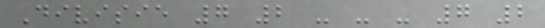Divisie 7 2 - - - 7 2
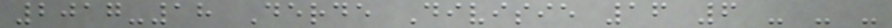2017-18 Derde Divisie 16 6 - - -
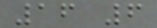16 6
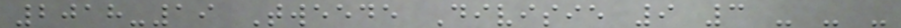2018-19 Tweede Divisie 9 3 - - -
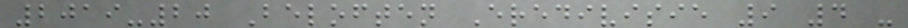2019-20 Beloften Eredivisie 9 4 -
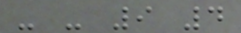- - 9 4
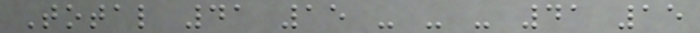Total 41 15 - - - 41 15
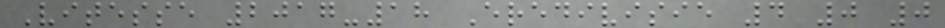Vitesse 2017-18 Eredivisie 4 0 0
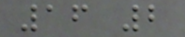16 2
